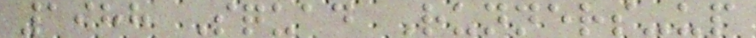1988 Squad Runners-up
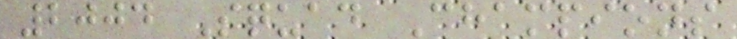2004 Squad Champions
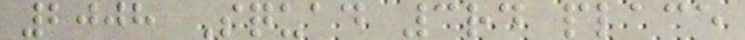2008 Squad 3rd place
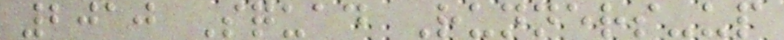2010 Squad Runners-up
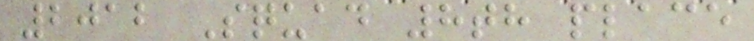2012 Squad 8th place
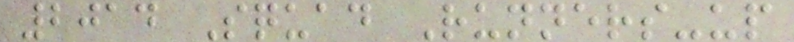2014 Squad Runners-up
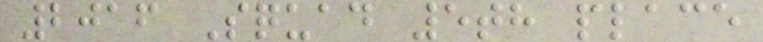2016 Squad 5th place
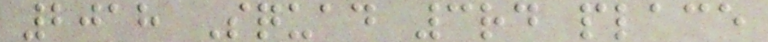2018 Squad 3rd place
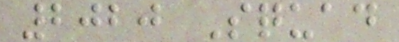2020 Squad
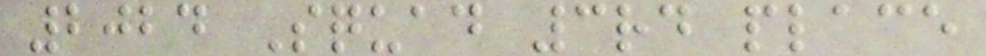2024 Squad 3rd place
